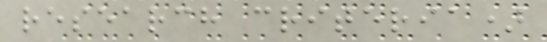research criteria)
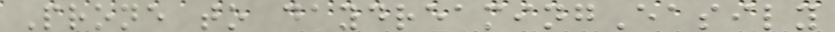Prone to daydreamingEasily
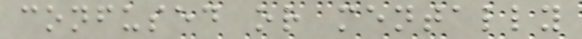confused or mentally
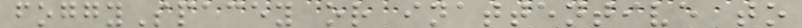foggySpacey or inattentive to
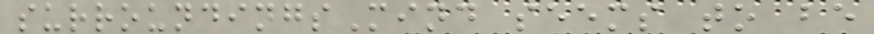surroundingsMind seems to be
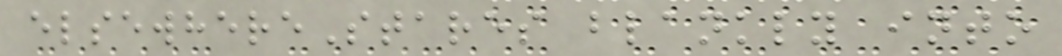elsewhereStares blankly into
